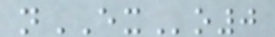nEXo0
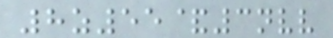8z55&3nvv
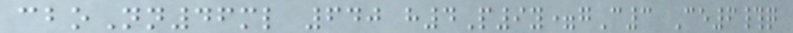cboNn46ml 640 h4P9y=gC3 Ce6#q
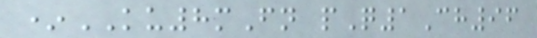*KU8mFn pQ1Ch96
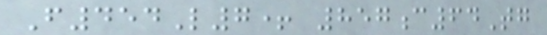F454L7+ 857c64Tg
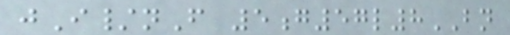jI/nF 5g57l8BN
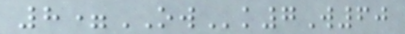8=OWk7W60
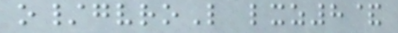o/gvroL lxz8&
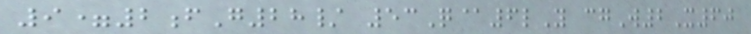9=2fG28/ 53Q@6lY cgW2X60
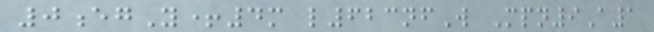0egY+4m l623nfW Mpn9A1
